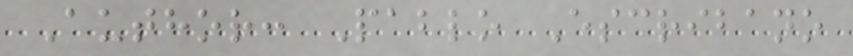Author: Pablo Escribano
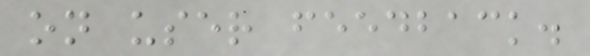on user feedback.
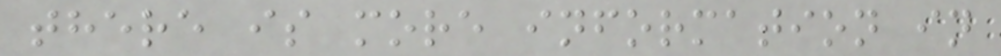there is more information in
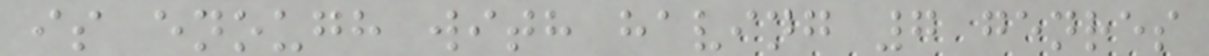is enough with having 7 genres
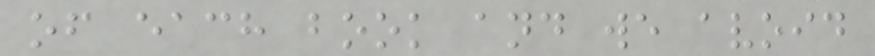of each book and we avoid
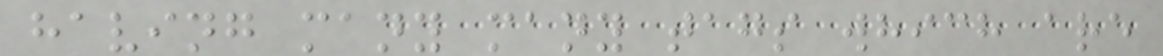having many many tags which are
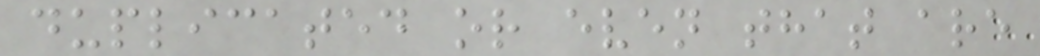duplicated or even that are
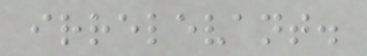irrelevant.
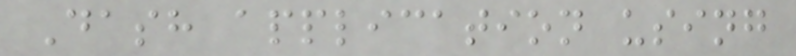Dash application using
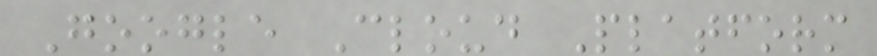Google Cloud Platform
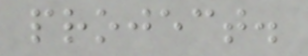project.
